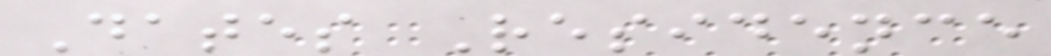Dates Residence
